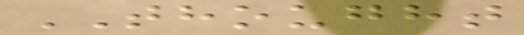THOUGHT
